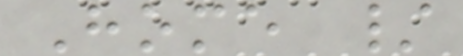Home /
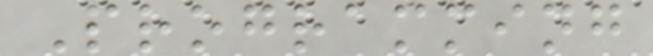Programming
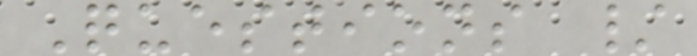Questions /
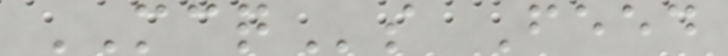MCQs Feed
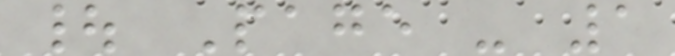| Page - 1
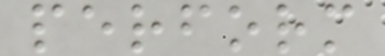perform
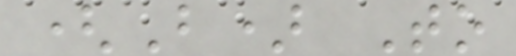(B) To
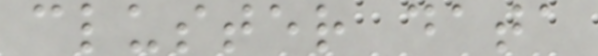cluster data
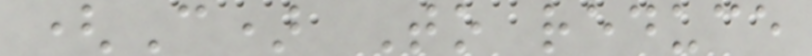(C) To reduce
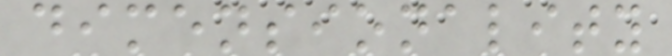dimensionality
